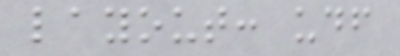layout: udf
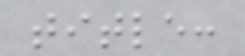title:
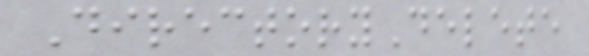DirectoryDelete
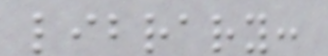library:
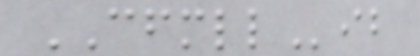CFMLLib
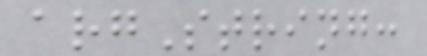argString:
